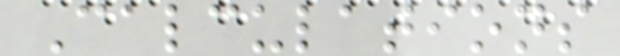Calculations
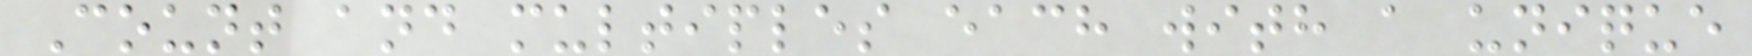Count and multiples each with a unique
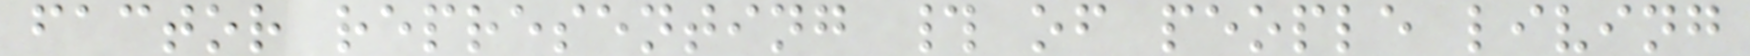factor representing # of people living
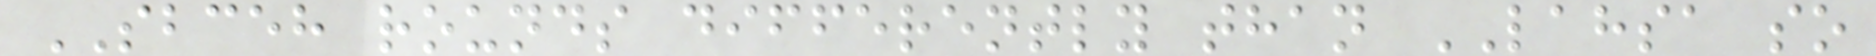SBCEH rounds differently than LAHSA so
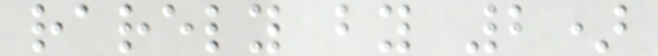rarely by 2)
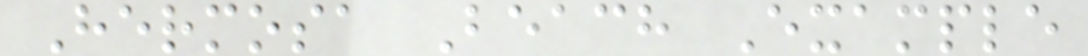Hermosa Beach Example
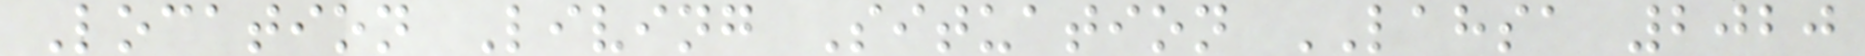Location Living Situation LAHSA 2020
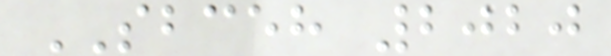SBCEH 2020
